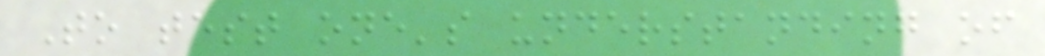To test one's understanding of
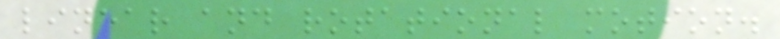linear and rotational motion.
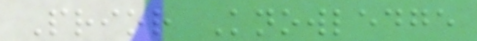Prior Knowledge
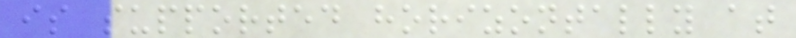is supported horizontally at
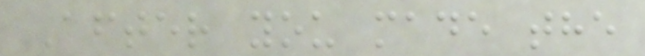After you made the
